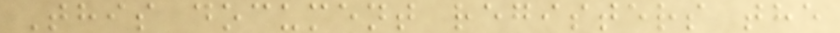This document registers the
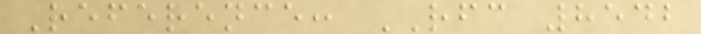Reference: RFC 8542
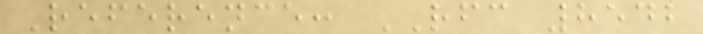Reference: RFC 8542
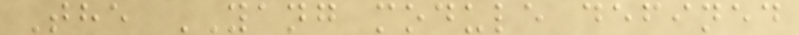The YANG module defined
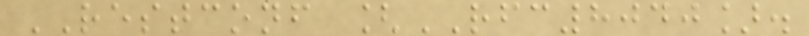RESTCONF [RFC8040].
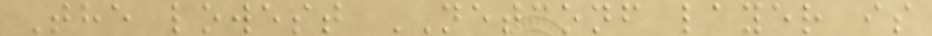The lowest NETCONF layer is
